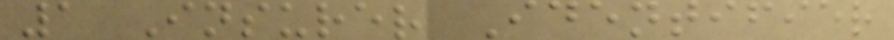1 Insurer Identifier
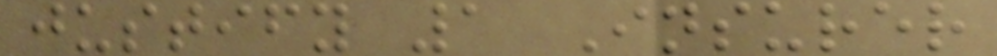justify 1 Insurer
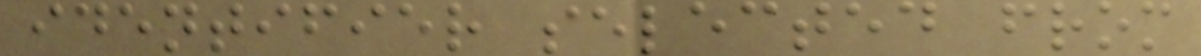identifier selected from
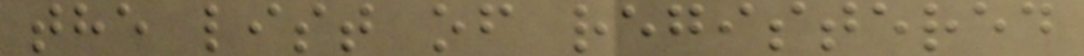the list of registered
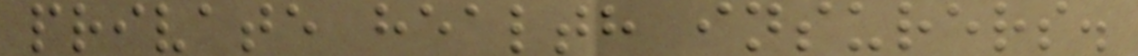private health insurers.
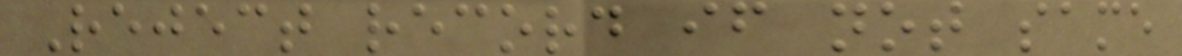Reject record if not same
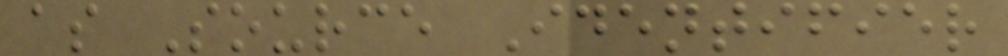as Source Identifier
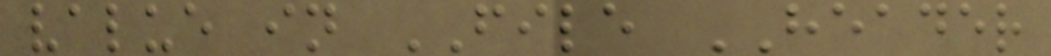value in FILE HEADER
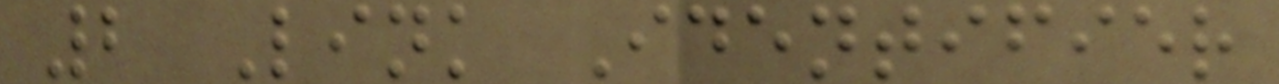2 Link Identifier
